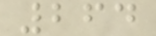264
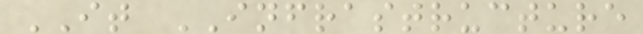IT INFRASTRUCTURE
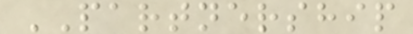PARTNERSHIP
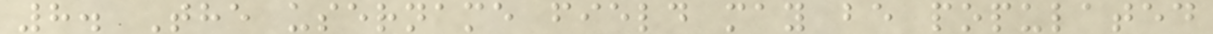8. The username field may be populated
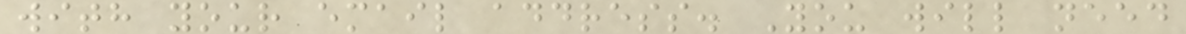with your email address. You will need
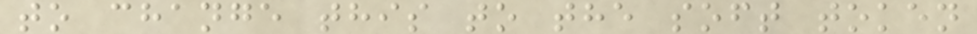to change this to the soft token
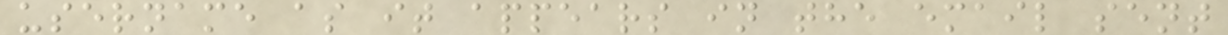username as it appears in the email sent
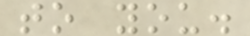to you.
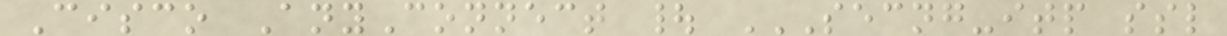Cisco AnyConnect | SECNG-ITP SSL
